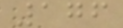176
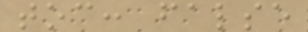toc: false
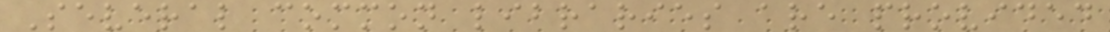Several common libraries are provided
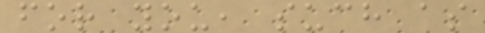for you, such as
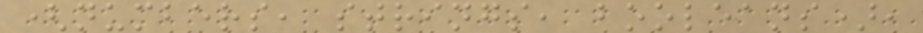(numbers, strings, booleans),
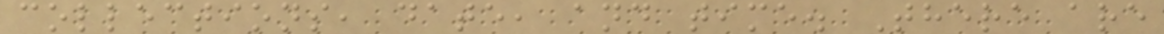collections, date, and time. There are
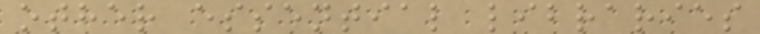other essential libraries
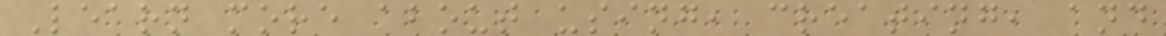Learn more about using, creating, and
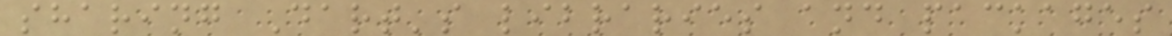sharing Dart's libraries and packages
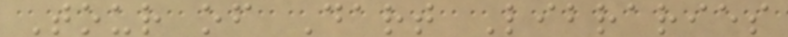Tour of Dart Libraries
